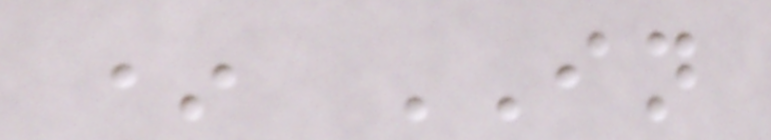* IN
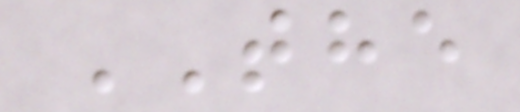THE
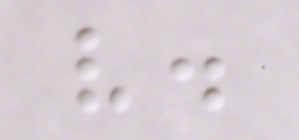v.
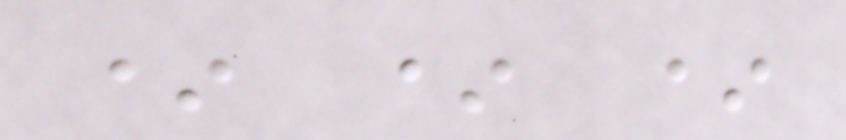* * *
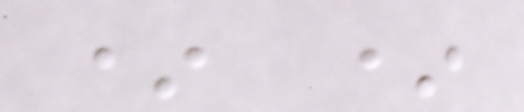* *
